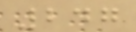247
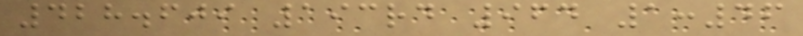428.609 193rd 964 1:46
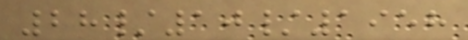28/10/1958
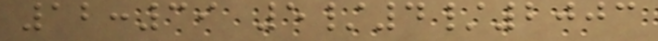12:39 5/4/2003
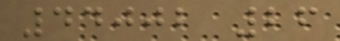44002 26
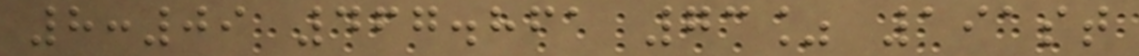8:09 467.861 73% 191st
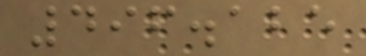496.125
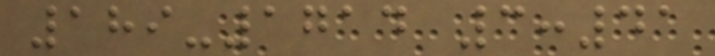189-1714 3:41
